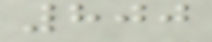800
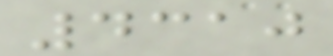4310
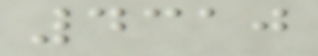4310
